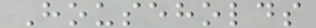Households
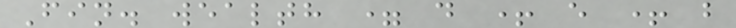Fin. wealth = d + e + b
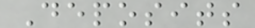Deposits
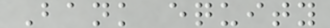Bank equity
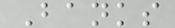Banks
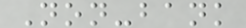Non-bank
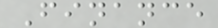Finance
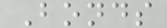Bonds
